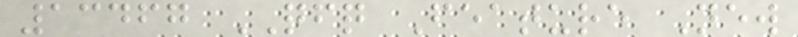13467 QFQ Feature New
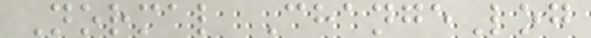Normal ChangeLog
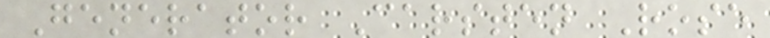Generator Carsten Rose
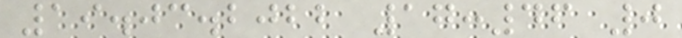19.03.2022 17:46 0
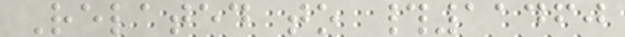Related to #11460
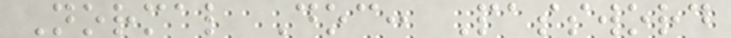Normal Doc: Password
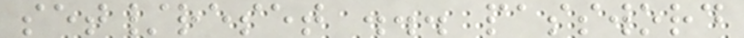set/reset ... password
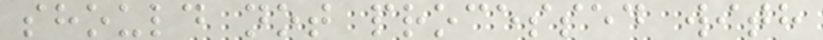should not processed with
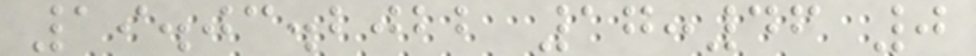19.03.2022 17:46 0
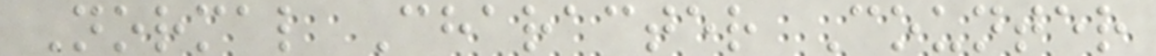Normal Character Counter
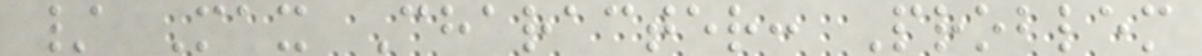/ Max Character: Problem
